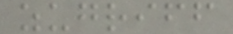zugriff
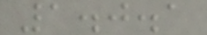1.0.1
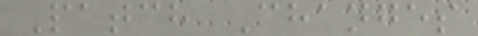Patch Changes
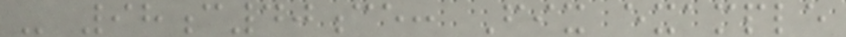- 98c40ce: Fix example
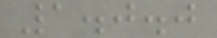1.0.0
